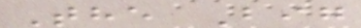The Big
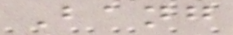Bang
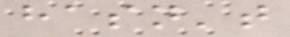hasn't
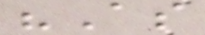"As
